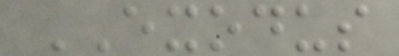EXODUS
